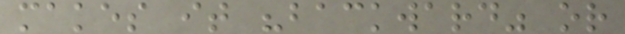makes it "backward" or
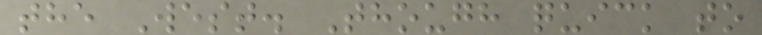the West. Though quick to
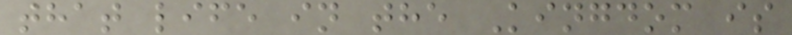that life in the Kingdom is
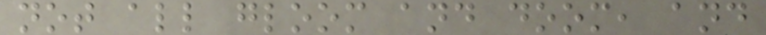not all gloom and doom, and
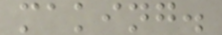making.
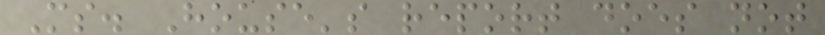Ms. House's report does not
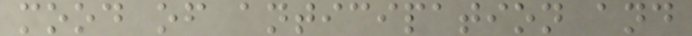mood of anticipation and
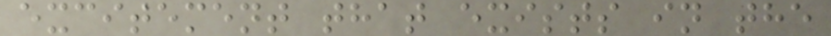excitement that exists in the
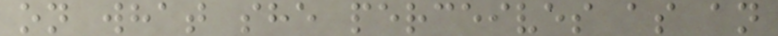on what she perceives as an
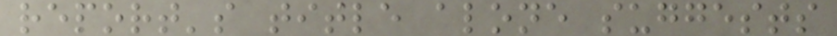report's title alone suggests
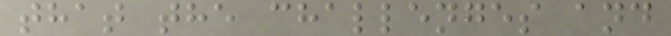that the challenges and
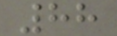88
